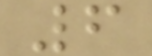6
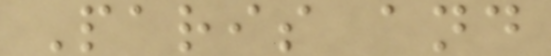Paris and
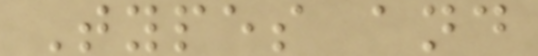Types and
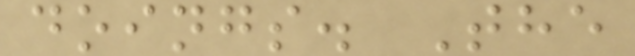doings. The
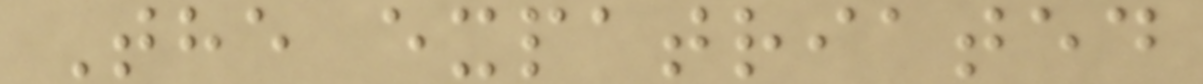The expatriated
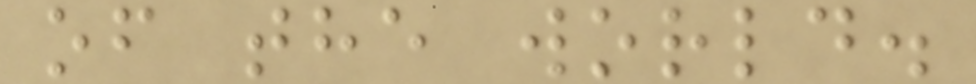of the world.
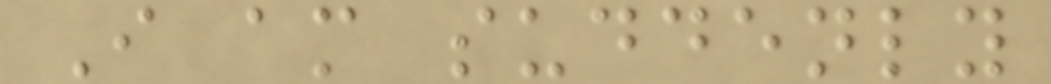I am suddenly
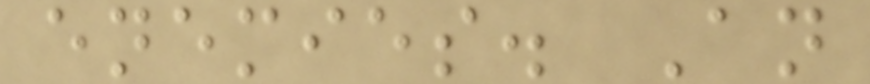enemies. An
